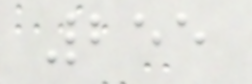255
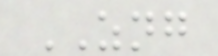ZNG
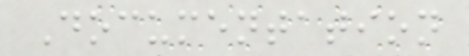Documentation
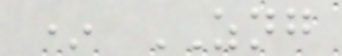* ZNG
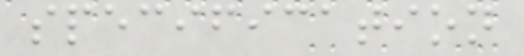specification
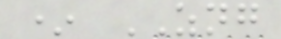* ZNG
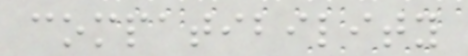compatibility
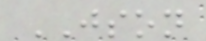JSON
